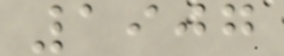1907
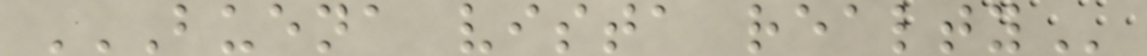BUENA VISTA REALTY
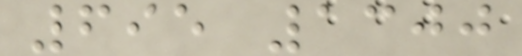695 1300
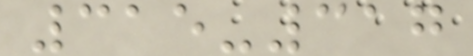315-317
